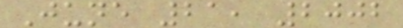June 21, 2002
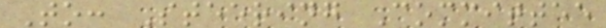To: Steering Committee
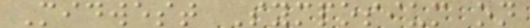Midwest Symposium on
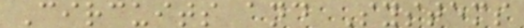Circuits and Systems
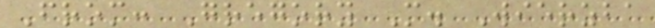From: Gregory M. Wierzba
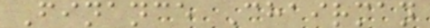Finance Chairman
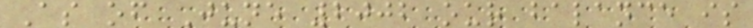As of June 2002 our balance is
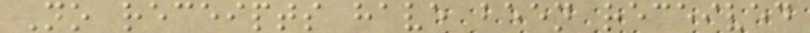No receipts have been received
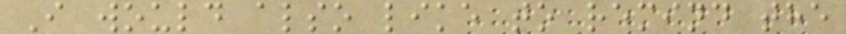I would also like to remind the
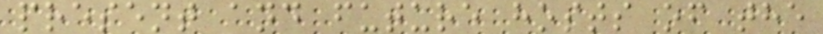present and future hosts of the
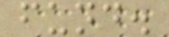fund.
